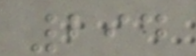294
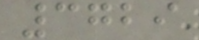3729
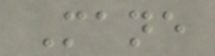Mane
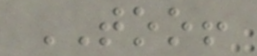TOO!
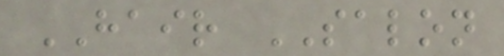HAIR SALON
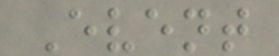Event
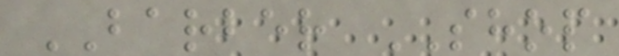BARBER SHOP
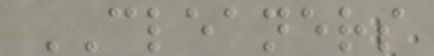CLEANERS
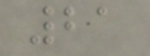21
